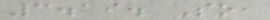3.19. So,
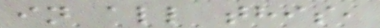in all this,
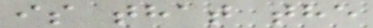is that the
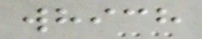which
